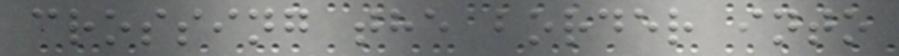crossing the border into
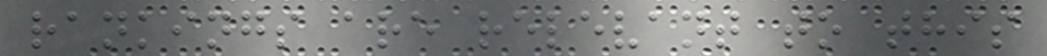rankings are relevant to this
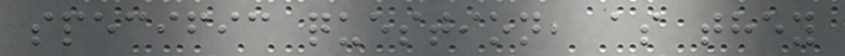specific question, as they
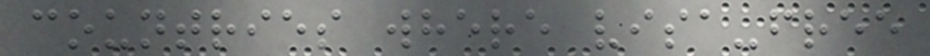countries where visa-free
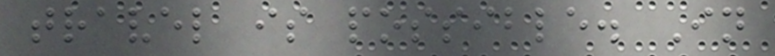travel is possible. In
